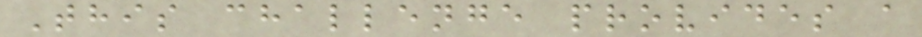This challenge provides a
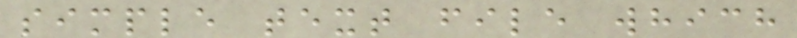simple text file which
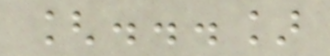[...]
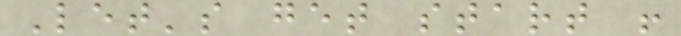Let's get start !
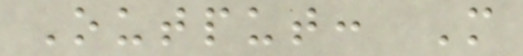Output: M
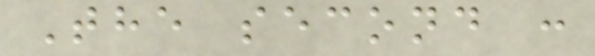The second :
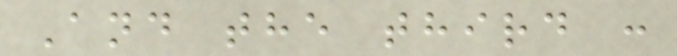And the third :
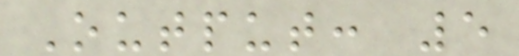Output: 5
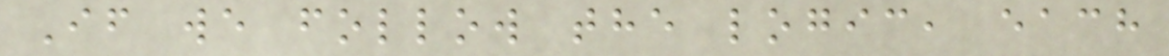If we follow the logic, each
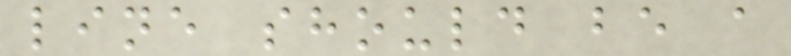line should be a
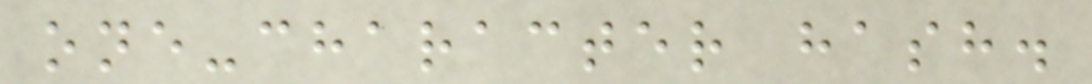one-character hash.
